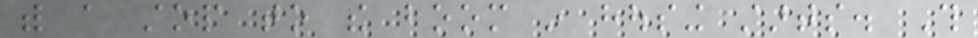with a stop to the boom in housing starts. This
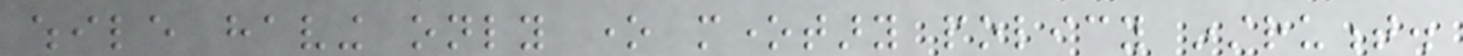while having only one monetary policy instrument.
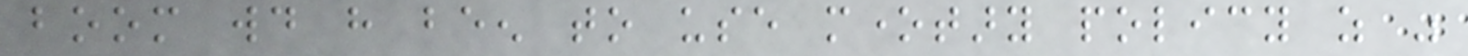boom would have been to use monetary policy as was
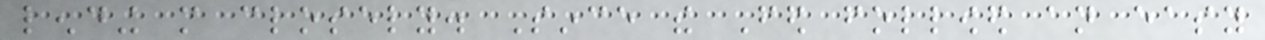lending more closely. Since the Fed followed an easy
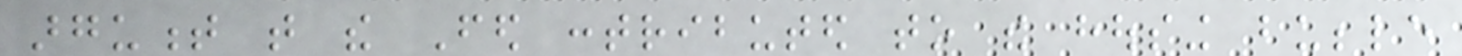argument that the Fed contributed to the housing bubble
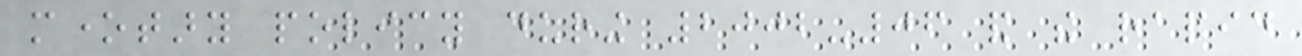monetary policy during 2002-06 and the rapid
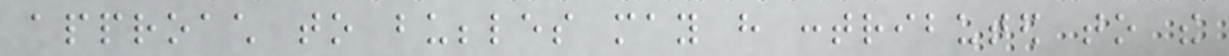approach to bubbles may have contributed to the
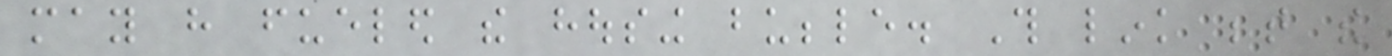may have fueled the housing bubble. This link between the
